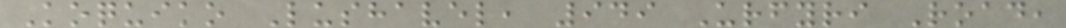Koquiko Lushavel, 949 Urfyri Road,
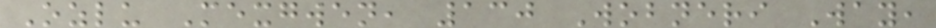Ozlu Mexgwen, 130 Wobneri Way,
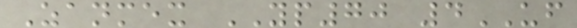Zanmex YP70 4UF
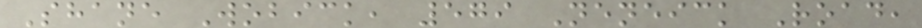Shane Wobick, 579 Neneick Road,
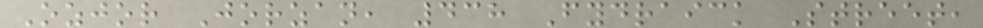Ozjor Jorzan, 438 Fydraick Street,
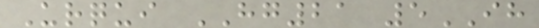Urqui HG21 5IH
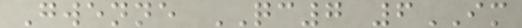Gwenne QC7 6IM
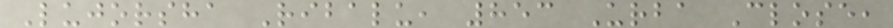Lujorsha Ribalu, 853 Urba Close,
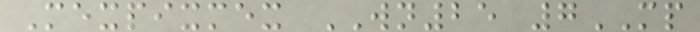Mexpixmex WN25 7MP
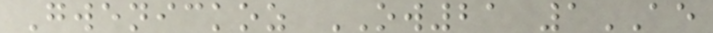Gwenickoz OW21 1AE
